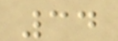34
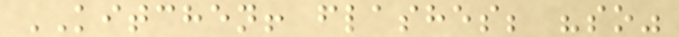KITCHEN! flashes; "so"
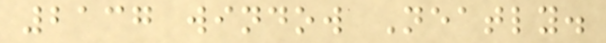2137 window Neatly.
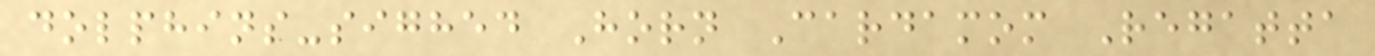dolphins-sighed Horn Cardamom Regatta
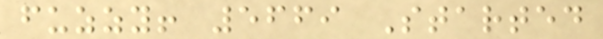fuzzy! 5669 Started
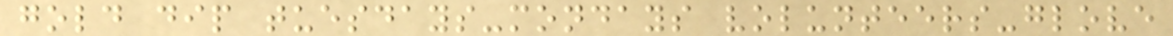gold dip tuesdays-mondays volunteers-glove
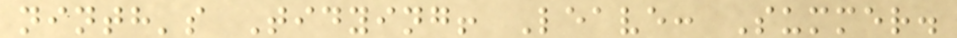ninth's Tidying! Leave: Summer.
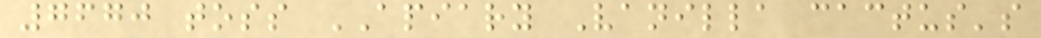7670 toss APIARY Vanilla cactus's
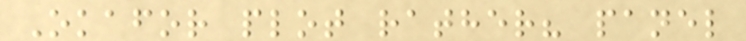Okafor plot rather? panel
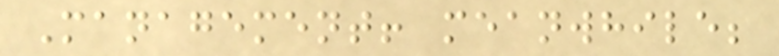Management! meanwhile;
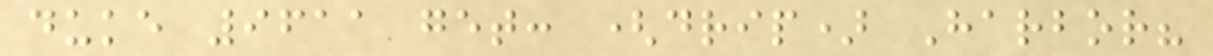duke 9611 get: (drip) Harbor?
